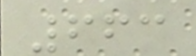663
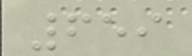659
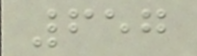657
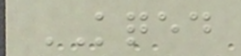KQED
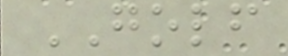GOLF
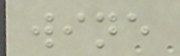wine
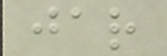jar
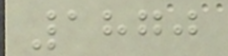1870
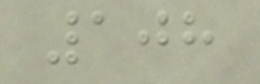108
